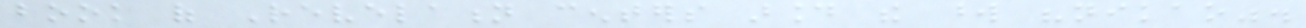book of Revelation centers around the word "nikao".
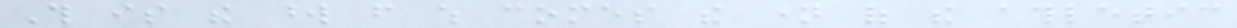This is the word from which comes the name of the athletic
